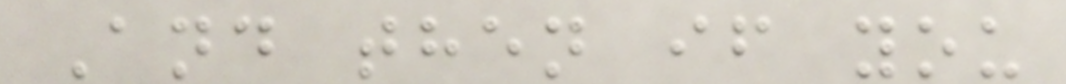And then if you
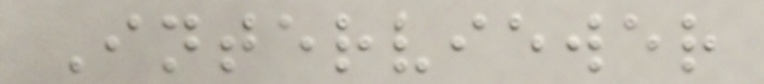Interviewer
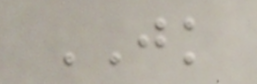JK
